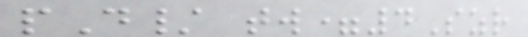pD/ tw=4Szr
